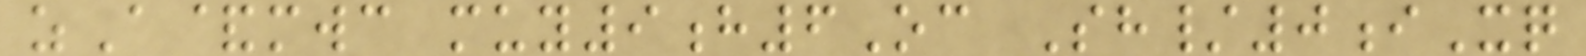zA&mwc muy9h6Oc Sh/0iXq
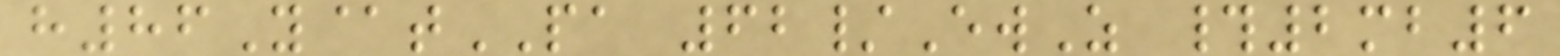h86Y@tPA 62/EwZ #2mb6
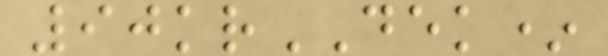90krDEK*
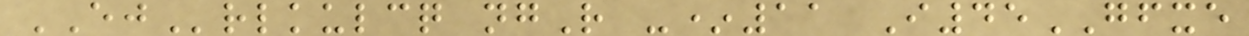EJrlkulcq ngR -*11 I45GFXE
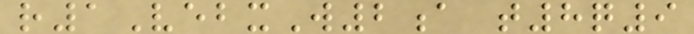r1VebxW2a t8q9
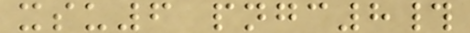xsu6 pngc8#
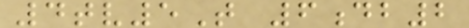4tv5T 6db2
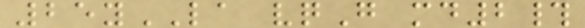25yLA vqG md2#
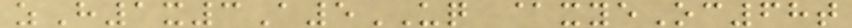zH1x3A5UQ @xyeOc68t
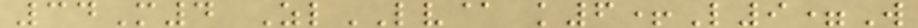34M4 ZlLV@ k6+L9=W
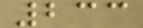233
